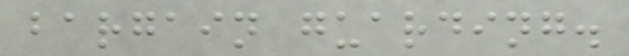bargain guarding.
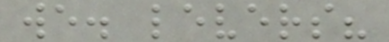we. levers?
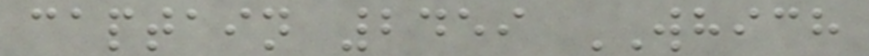captain 2459 WHICH
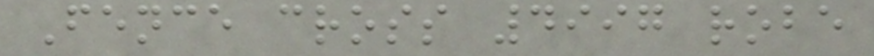Fence cross 4997 robe
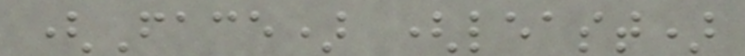(Face) (least)
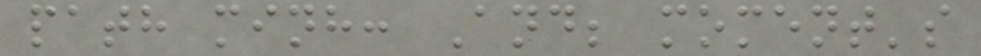path minh: And; moment's
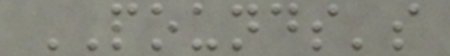POUNDS's
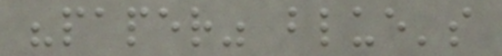"paper" blue's
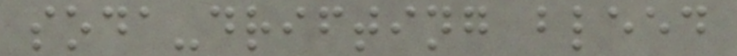soda-drifting bleed
